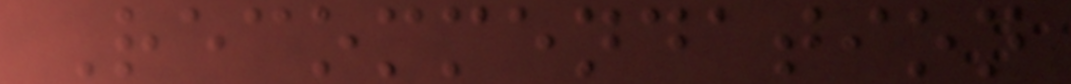Recommendation
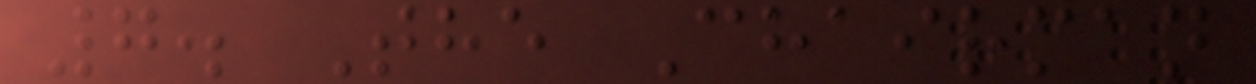7. The Chairman
